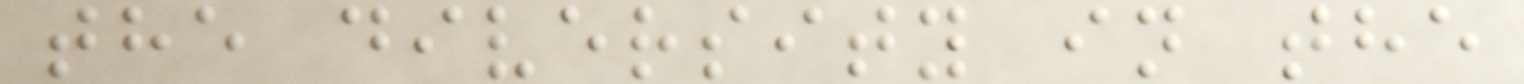the diversity in the
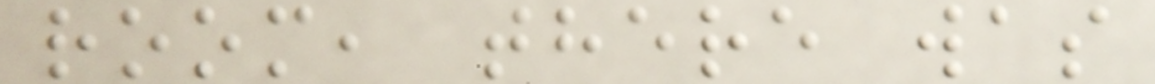room, there was
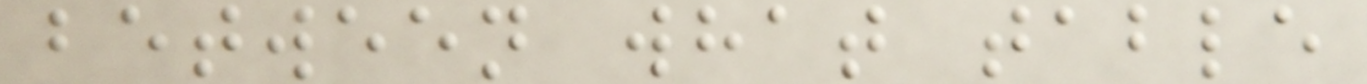between what table
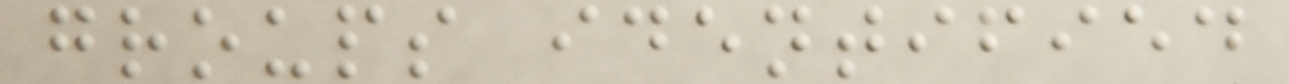groups identified
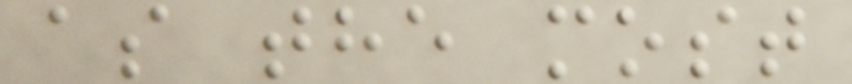as the most
